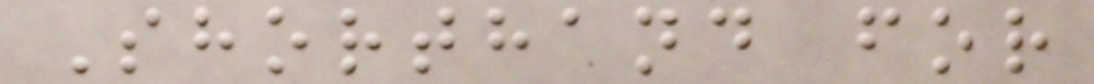Shorthand for
